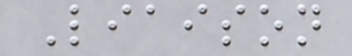Liaison
